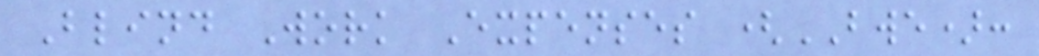Blind Work Expenses (BWE):
